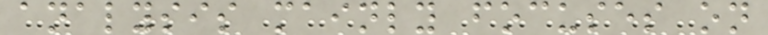analysis mainly focuses on
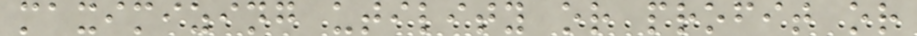maximizing utility or profit or
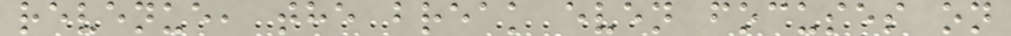revenue, the break even focuses on
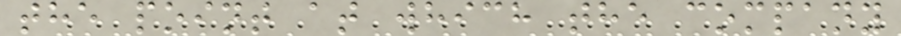the point at which the company
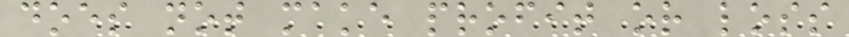does not make profit or loss
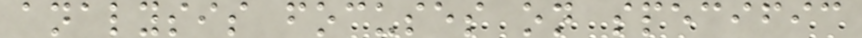analysis focuses on specific
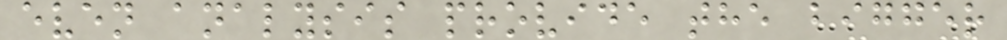even analysis provide the bigger
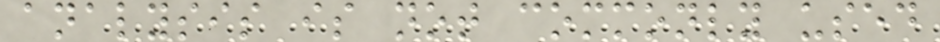analysis is not commonly used
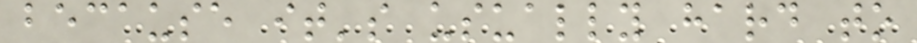because it's usually hard to
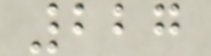227
